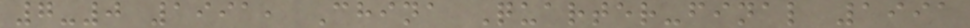7-0 1991, China Quarter-final 1991
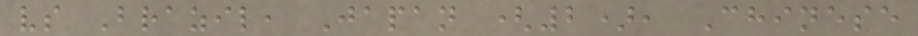vs Brazil, Japan (2), Chinese
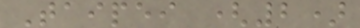Taipei (2)
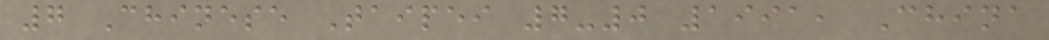7 Chinese Taipei 7-0 1991, China
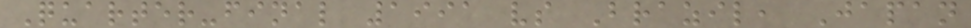Quarter-final 1991 vs Brazil, Japan
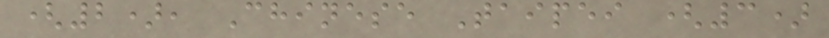(2), Chinese Taipei (3)
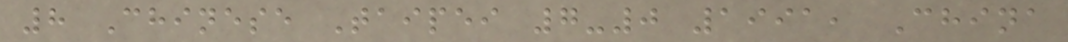8 Chinese Taipei 7-0 1991, China
